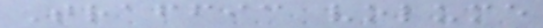Traffic volume
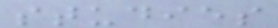studies
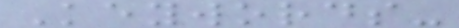Keywords-
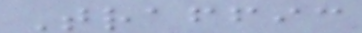Traffic
